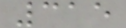315
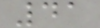41
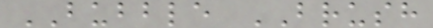BUBBLE BRUSH
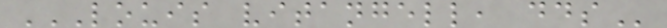LOUIS VITANGELL, DDS
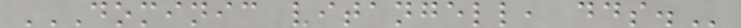DOMINIC VITANGELL, DDS.
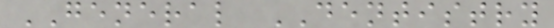GENERAL DENTISTRY
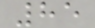85
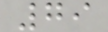79
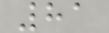81
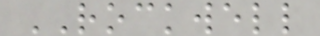ROCKWELL
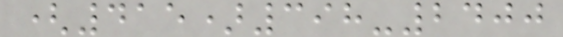(415)398-2400
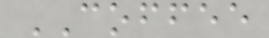COFFEE
